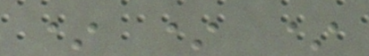* * *
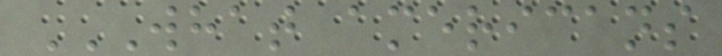WHAT AMERICANS
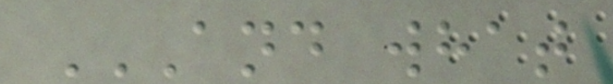AND WHAT
